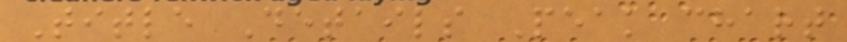Title Details Peak chart
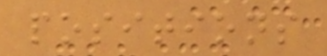positions
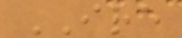IRE
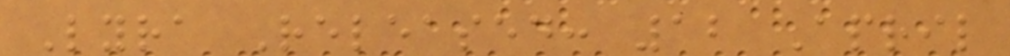Lyra Released: 12 April
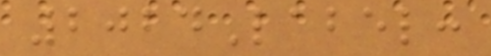2024Label:
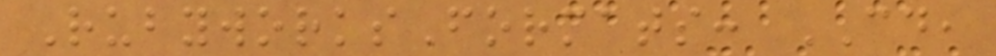RubyworksFormats: CD,
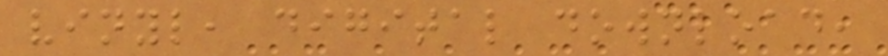vinyl, digital download,
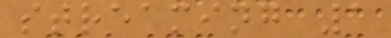streaming 1
